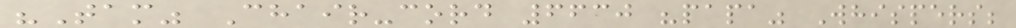"Tam" Chair-cord 6630 "papa" Whispers;
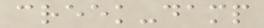creek-damp
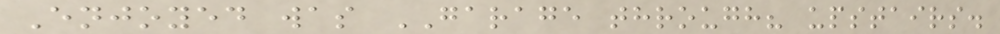Enjoyed was GARAGE through? upstairs.
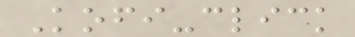Kofi-click
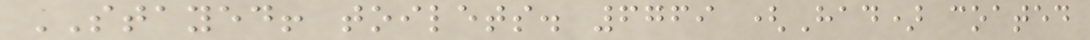STAYED! toilets. 6769 (Had) coated
